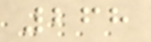268
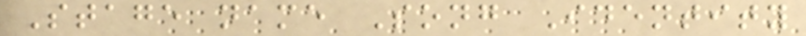Stage name Song Identity
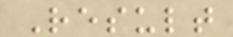Result
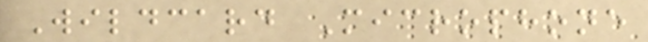Wildcard Microphone
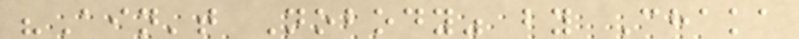"Ain't Nobody" by Chaka
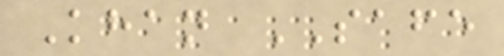Khan SAFE
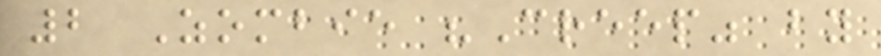2 Zombie "Creep" by
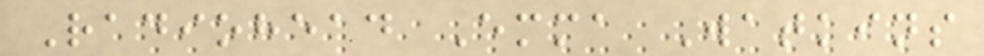Radiohead Emma Watkins
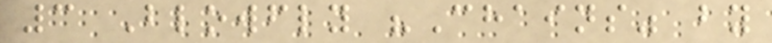3 Blowfly "Chains" by
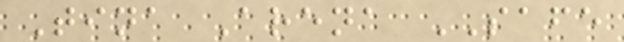Tina Arena SAFE
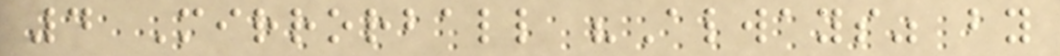4 Mirrorball "Always" by
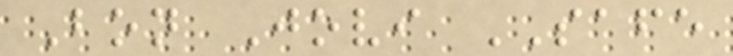Bon Jovi SAFE
